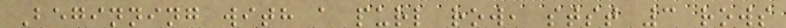Beginning with a purl row, stst 3 rows
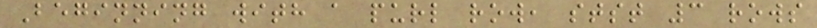Beginning with a purl row, stst 3 rows
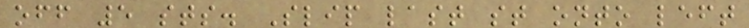off 5 sts. Slip last st onto left
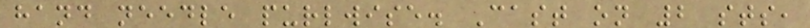hand needle purlwise. Cast on 2 sts,
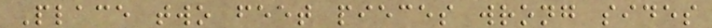Place two feet pieces wrong sides
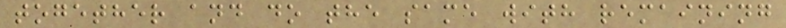together and do the same with remaining
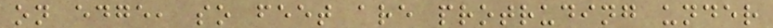on edge, so feet are protruding under
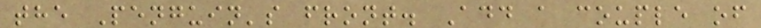the Penguin's front. Add a couple of
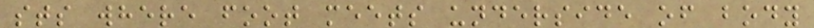sts where foot meets underside of body
